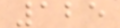125
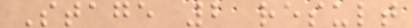Stage 2 result
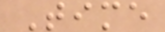Time
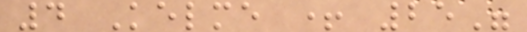4 Kelme + 25"
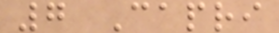7 Capri
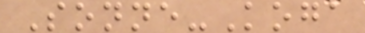Sonne-Koga
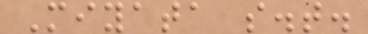Miyata s.t.
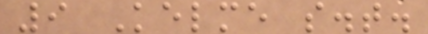9 Kelme s.t.
